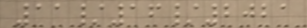11/16/2021
